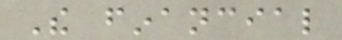The financial
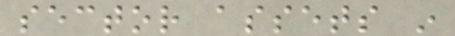sector assets in
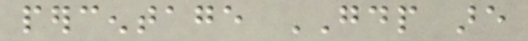percentage GDP are
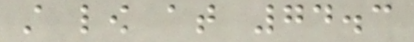still low at 74.3
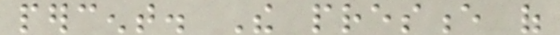percent. The presence of
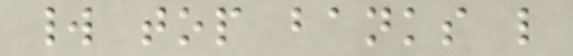world top banks like
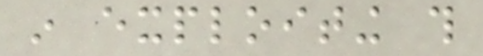in exploiting this
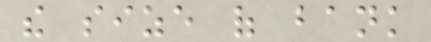the size of bank
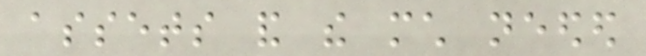assets and the much needed
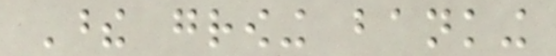These growing banking
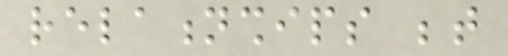relationships between
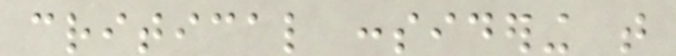critical considering that
